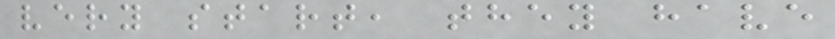very start, they have
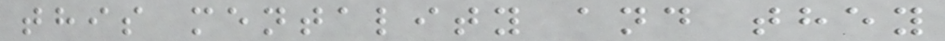this mentality and they
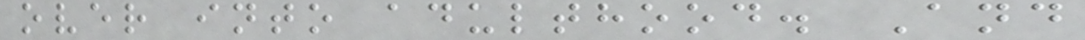over into adulthood. And
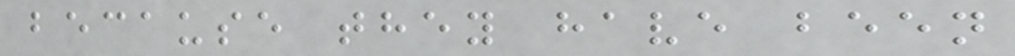because they have been
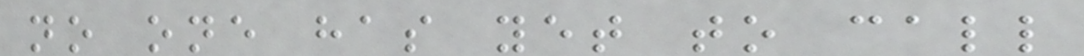no one has yet to call
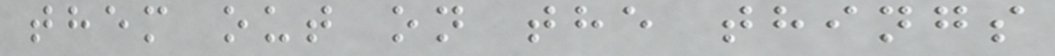them out on the things
